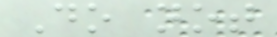Do not
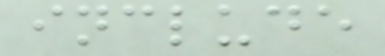include
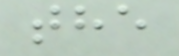the
